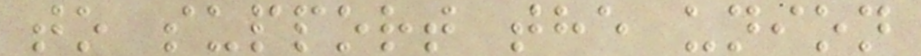to support the union
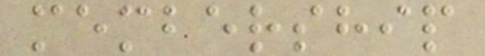membership
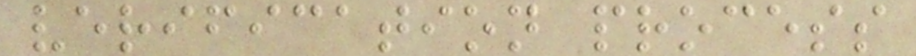verification process
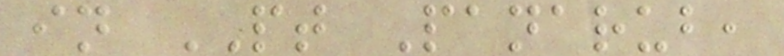in PT Panarub,
